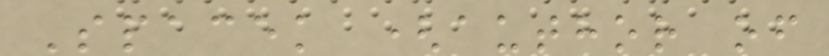Spacek (author of
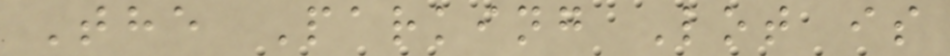The Parking Lot is
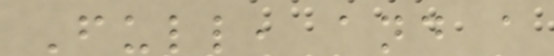Full, and a
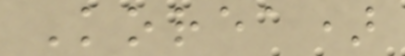Korea)
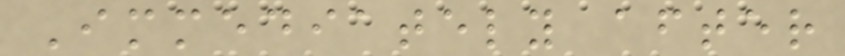Immediately after
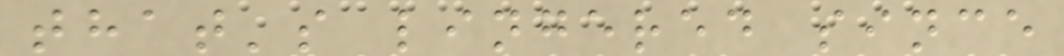that's lingered since
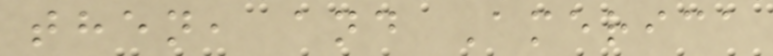then, and America
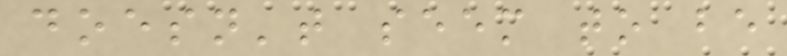doesn't seem to be
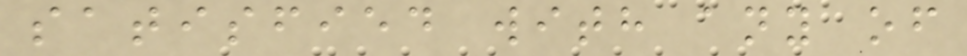satisfied with any of
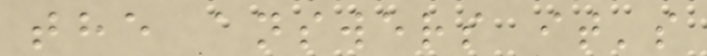the answers it's
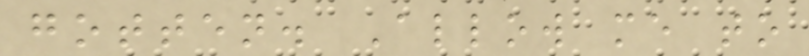gotten. Allow me to
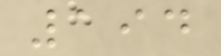194
